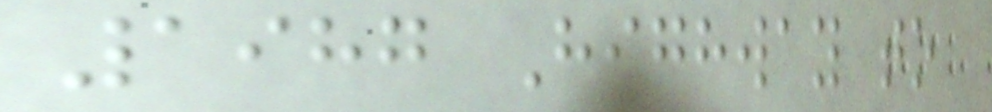1987 Highway to
